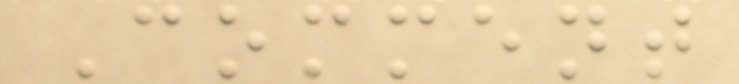Comment
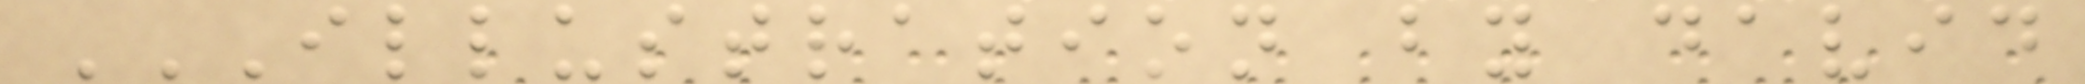ILLUSTRATION BY DAVID
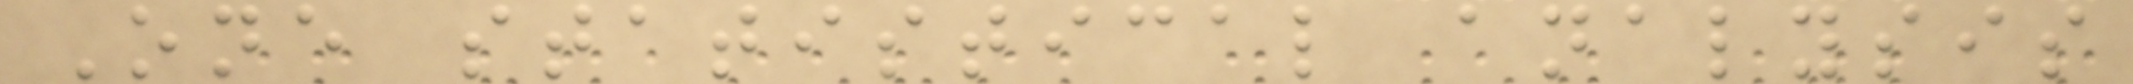One statistical analysis
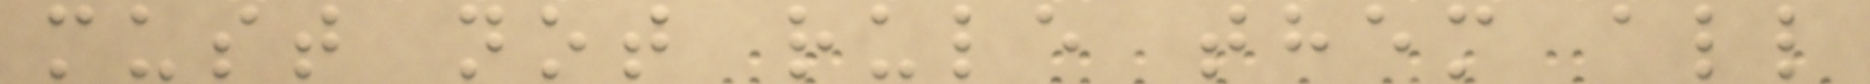must not rule them all
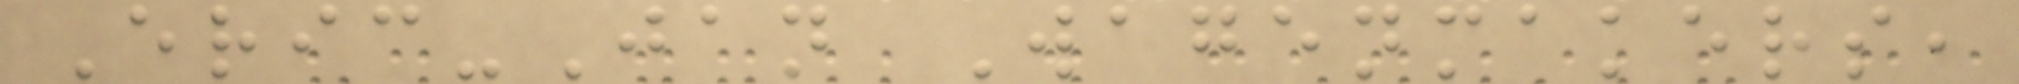Eric-Jan Wagenmakers,
